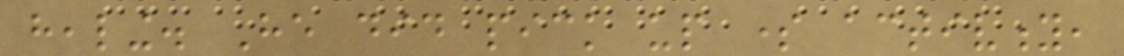healing. He did pick up some activity,
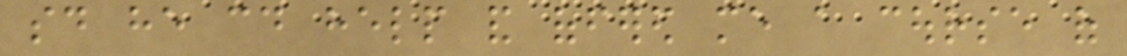said he could help and offered me a course of
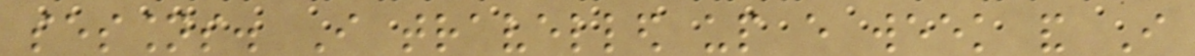sessions. I travelled up every week and I
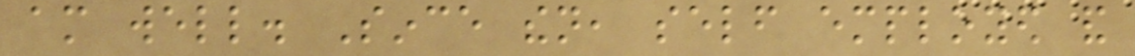am well. Since then, self employed and
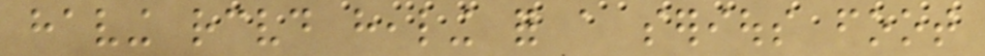having received healing for a serious foot
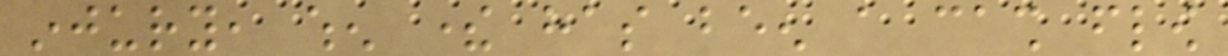injury, when there has been a cash flow
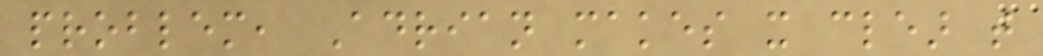problem, Adrian makes it clear that
